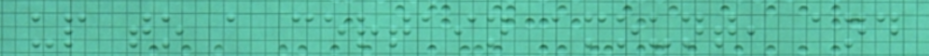up to a certain amount, and
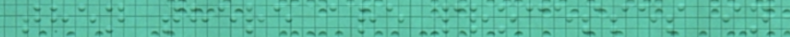then there are processes in
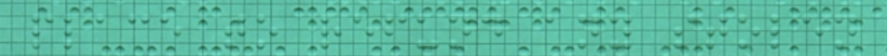place to refund any stolen
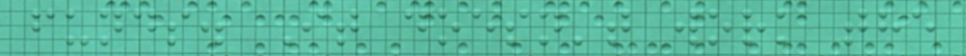funds. It doesn't work the
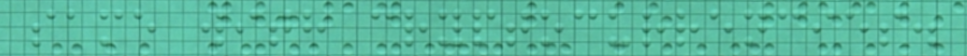same with cryptocurrencies.
